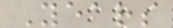Years
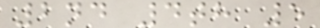2nd 4th 5
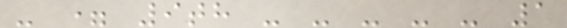- = 9th - - - - - 1
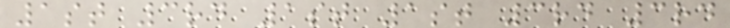1st 3rd 1st 1st 3rd 3rd
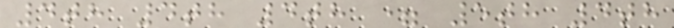4th 4th 4th = 5th 4th
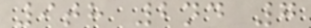9th 2nd 7
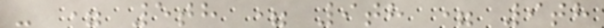- = 5th = 9th = 9th
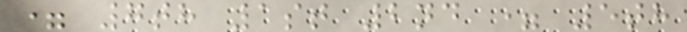= 7th 1st 2nd = 5th
